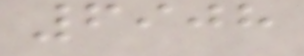6908
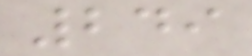249
